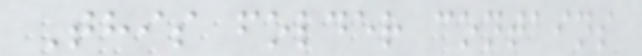This folder contains
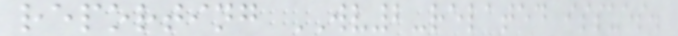reporting WV2-related issues.
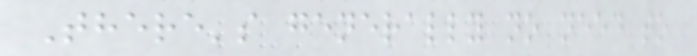There's generally no need to
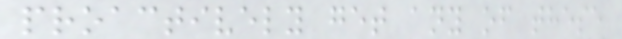proactively get any of these
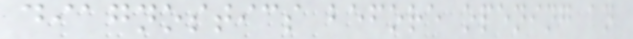diagnostics before opening an
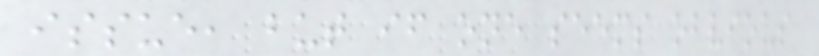issue, but if one seems obvious
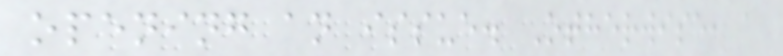opening an issue. Otherwise, a
